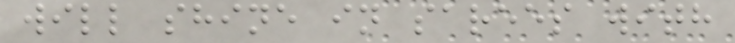will shine in sarees with
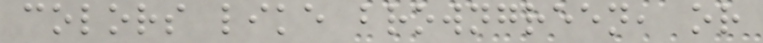colors like browngreen, or
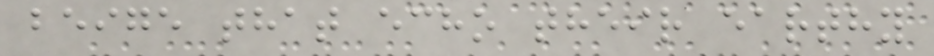beige that echo their earthy
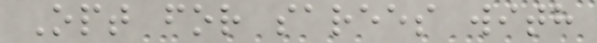Opt for sarees with
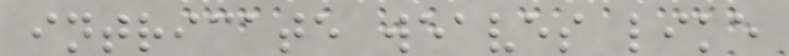intricate weaves like
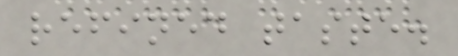refined taste.
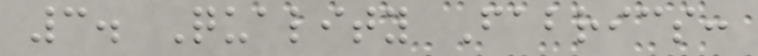3. Quality Fabrics:
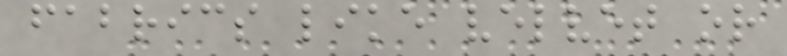fabrics like velvet or
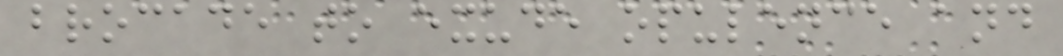brocade to exude opulence and
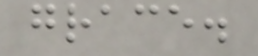grace.
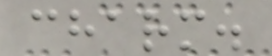charm.
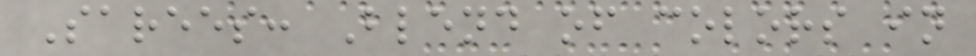Sarees: Blend of colors in
